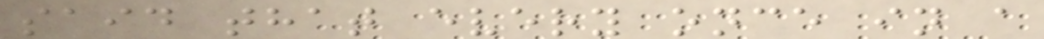said that every once in a
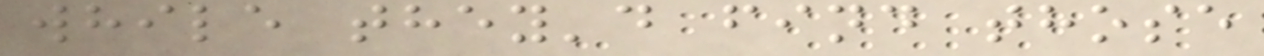while they'd find those
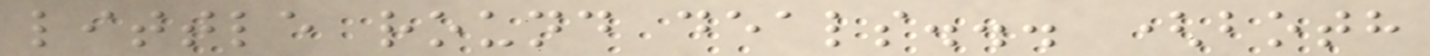little round deals... (both
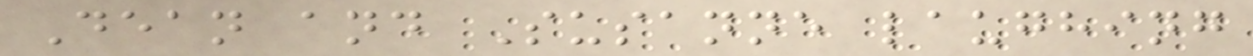Dean and Susanne laughing
